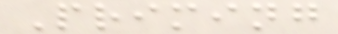Priming
